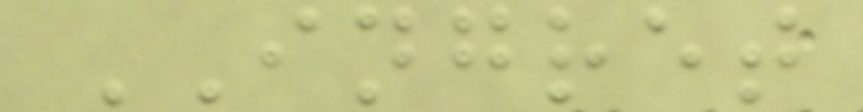INGRET
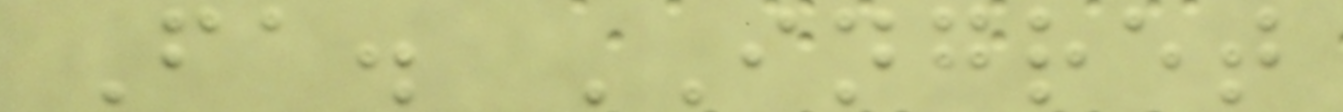Fa. INGRET
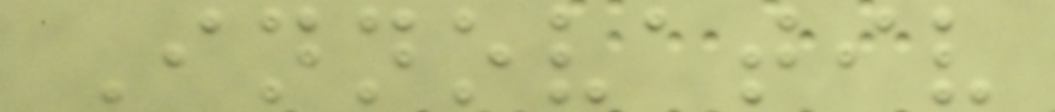Innovativ
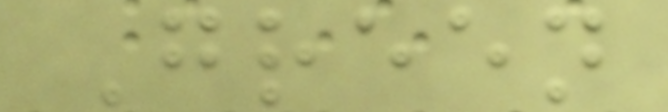Green
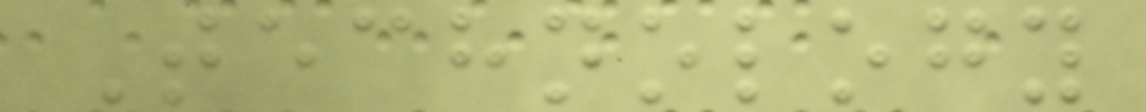Technology
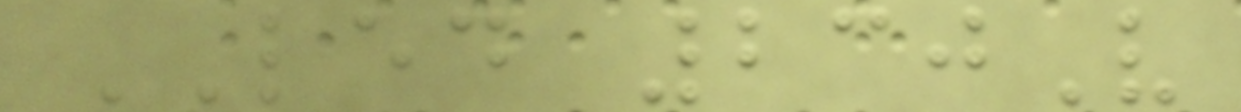LED 230V
